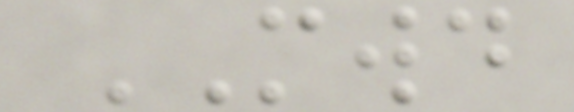MWD
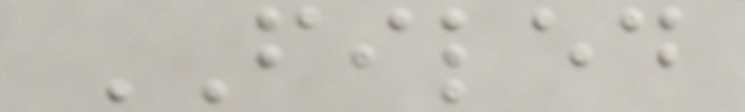FILED
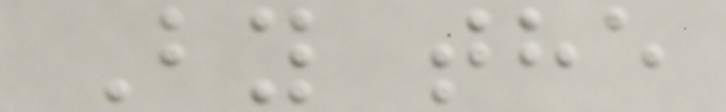By the
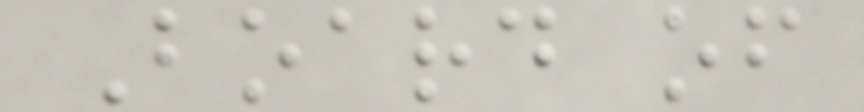Board of
